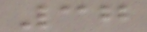37
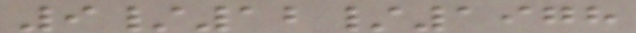9/12/1978
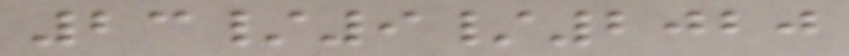23/9/2020
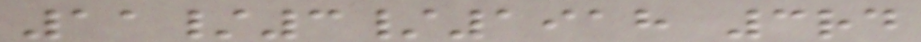11/3/1918 3rd
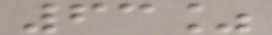63%
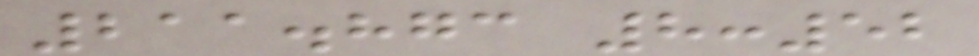211.873 8:52
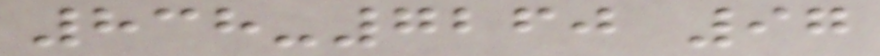838-7260 97
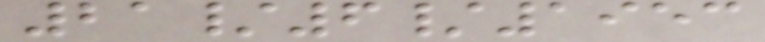21/6/1953
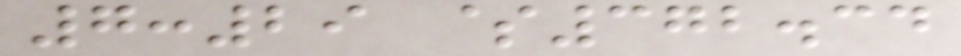7:29 $372.34
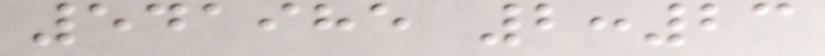541985 2:23
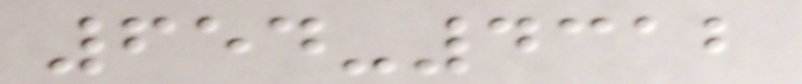654-4312
